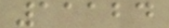11124
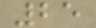25
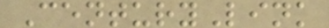CenturyLink
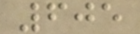605
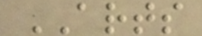ARTS
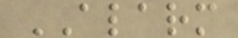ALARM
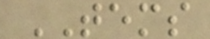TEMS
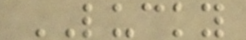LUCKY
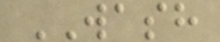WASH
